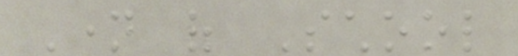Name of School
